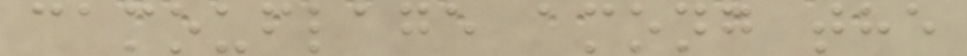camouflage among the
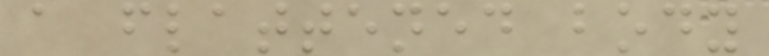a flattened body
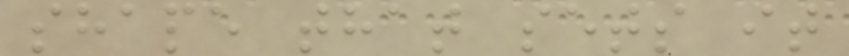shape that sets it
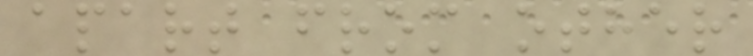apart from other
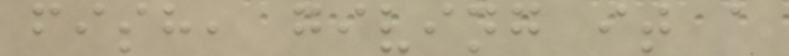fish, giving it a
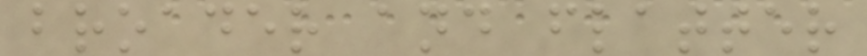broader and flatter
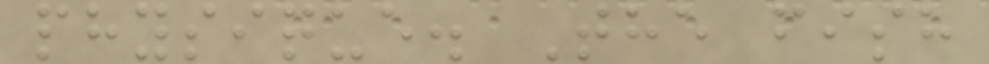physique. The fish
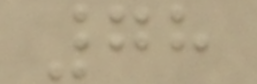78
